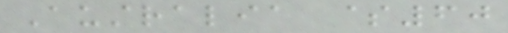Australia $60
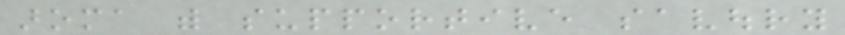aroma with supportive savoury
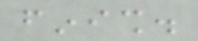finish.
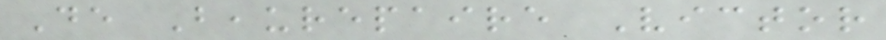De Beaurepaire Victor
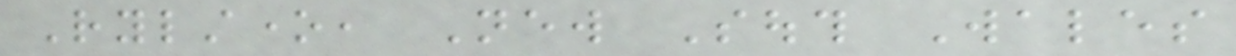Rylstone, New South Wales
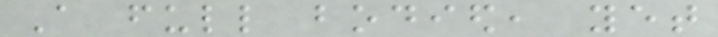A full bodied, yet
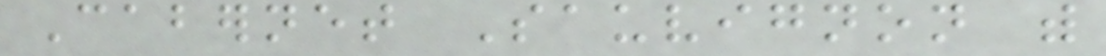Cabernet Sauvignon with
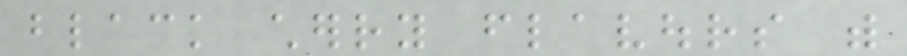black cherry flavours with
